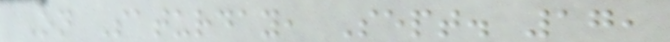On Saturday, Sept. 17,
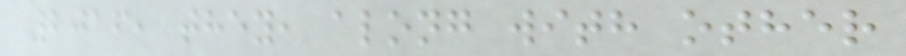2016, they, along with other
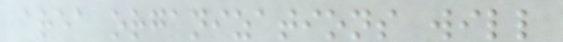area organizations will
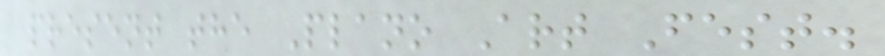present the Plano Art Fest.
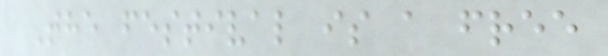The festival is a free
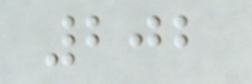202
